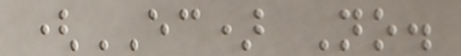(EC) No.
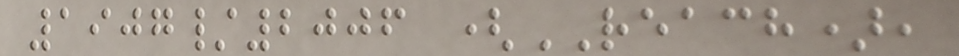1907/2006 (REACH),
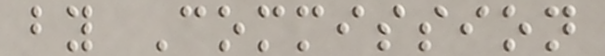by Commission
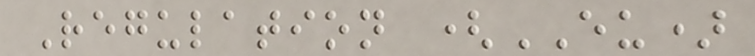Regulation (EU)
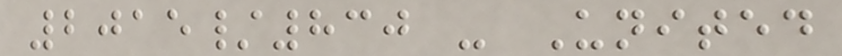2015/830 - United
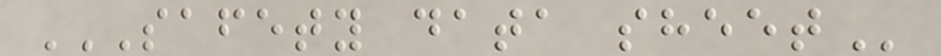SAFETY DATA SHEET
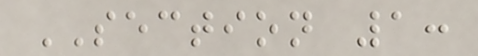SECTION 1:
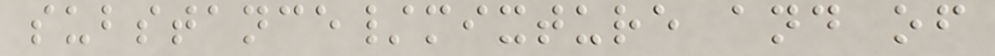substance/mixture and of
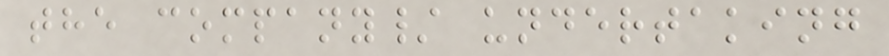the company/ undertaking
